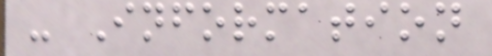- Information
